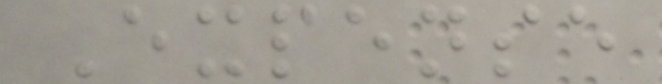Expense
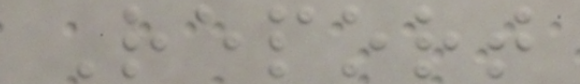Report
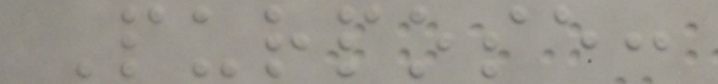Purpose:
